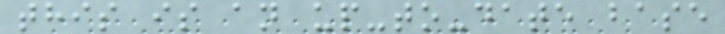this is an up-to-date base
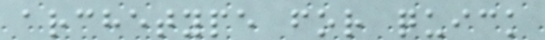archetype for quick
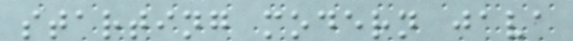starting modern java
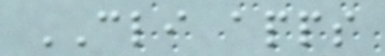CLI apps
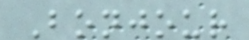Bonjour
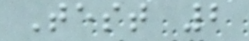Test 2
